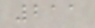211
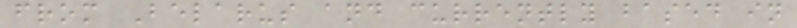from Belarus and currently based in
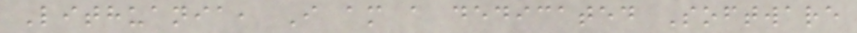Lithuania, I am a dedicated Software
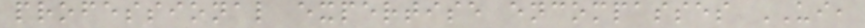professional expertise encompasses UI,
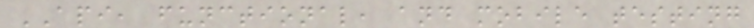API, functional, and mobile testing
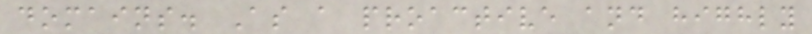domains. As a proactive and highly
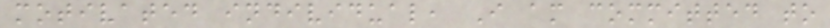motivated individual, I am committed to
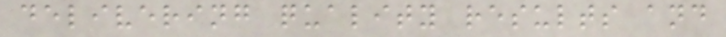delivering quality results and
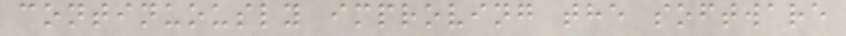continuously improving the software
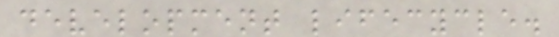development lifecycle.
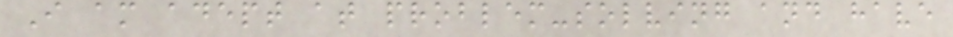I am adept at problem-solving and have
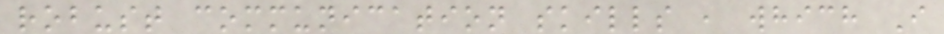robust communication skills , which I
